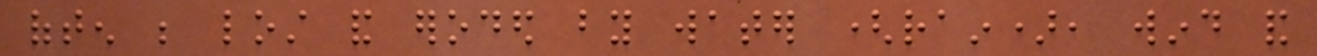often be lost and eroded by water (rain), wind and
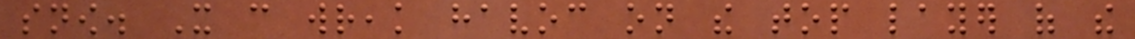snow. It can wreak havoc on the top layer of the
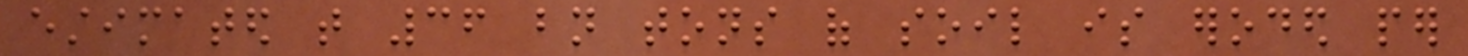estimated that 36 bn tons of soil is eroded per
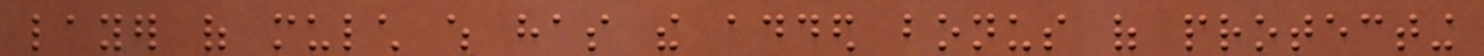layer of mulch which has the added bonus of protecting
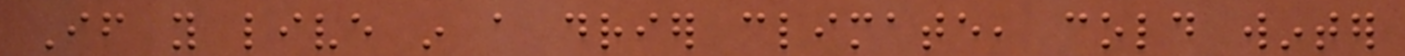If you live in a drier climate, cold winter
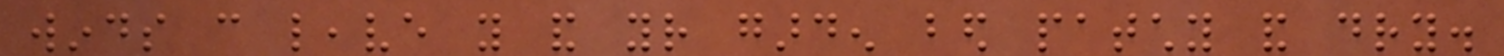winds can leave you and your garden bed patchy and dry.
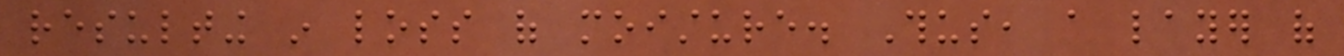resulting in loss of moisture. Thus, a layer of
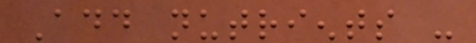Add nutrients -
